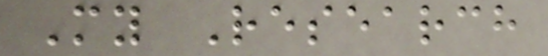My Research
